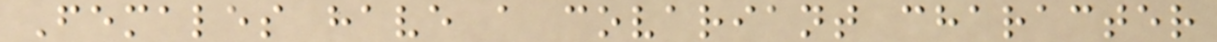Females have a covariant character
